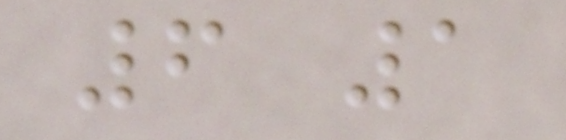6 1
